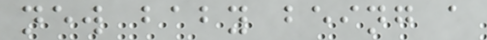new baby being a
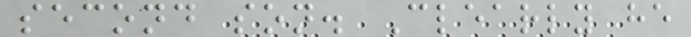second son. Clearly he
